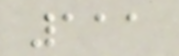111
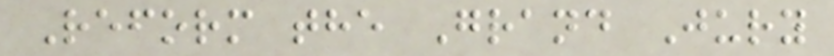Reform the Grand Jury
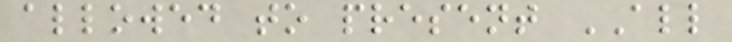allowed to present ALL
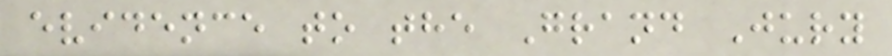evidence to the Grand Jury
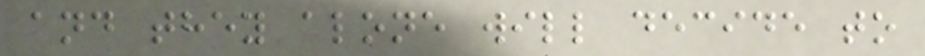and they alone will decide to
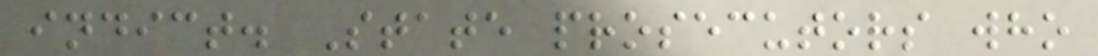indict. State prosecutors who
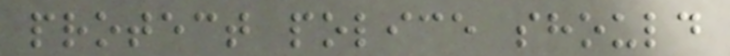protect police should
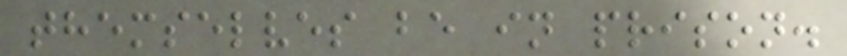themselves be in prison.
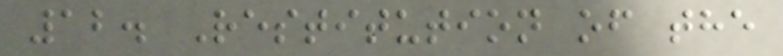12. Restitution of the
